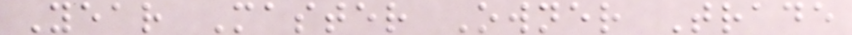Year Master Owner Trade
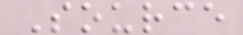Source
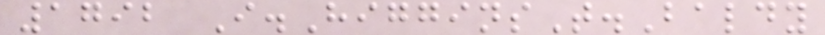1792 I.HigginsT.Baldy
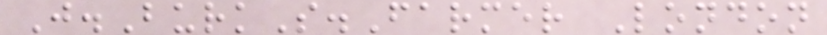J.BurkS.Farmer London
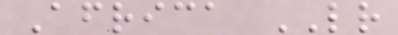Africa LR
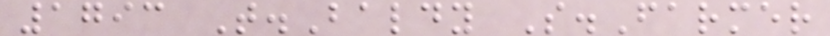1793 T.Baldy S.Farmer
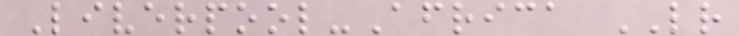Liverpool-Africa LR
